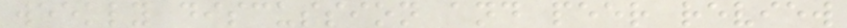weekly discussion and peer review
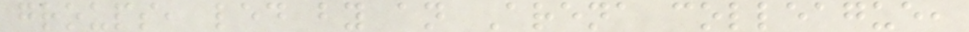groups, led by an Arena colleague,
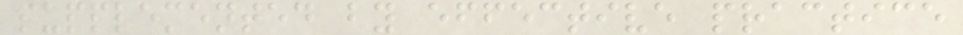supplemented by effective practice
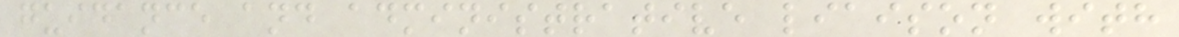guidance and administrative liaison with
